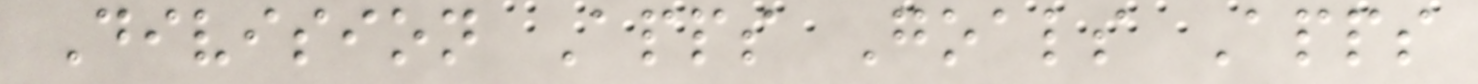Division Apps Goals Apps
